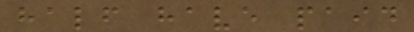half have paid
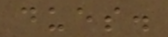dues.
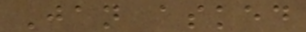Jan asked
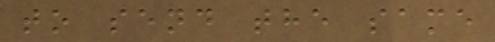to send the same
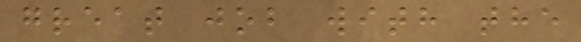great job with the
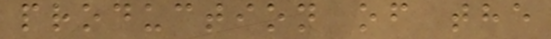production of the
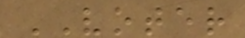VOTER
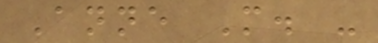Anne M. -
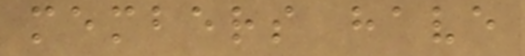members have
